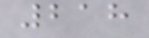218
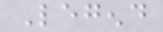Legend
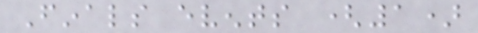Finals events (1)
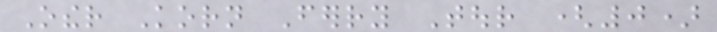Other Korn Ferry Tour (0)
